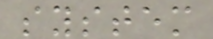system
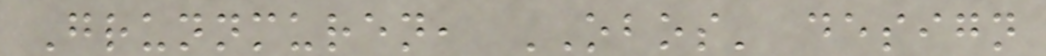Grunnmuren, OBOS' design
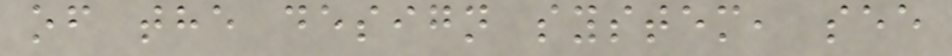of the design system, see
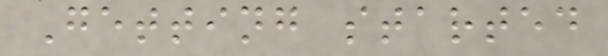Getting started
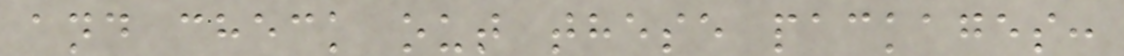and check out these packages:
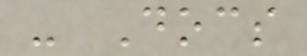- Docs
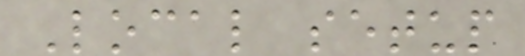Local setup
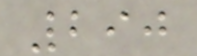290
